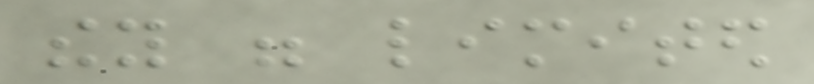they were limited
